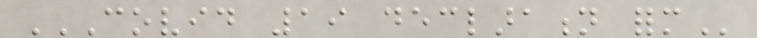COVID 19 DECLARATION FORM
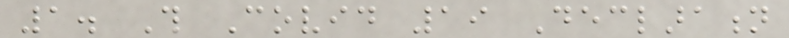1. This Covid 19 Declaration
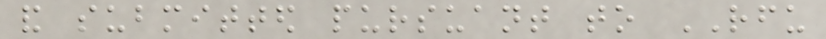and submitted pursuant to RFU
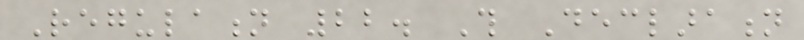Regulation 22. This Declaration
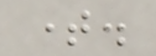time.
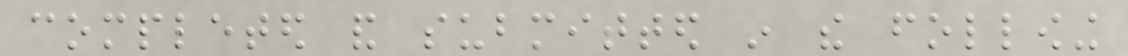completed and submitted in the following
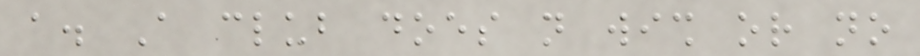a. A club does not wish or no
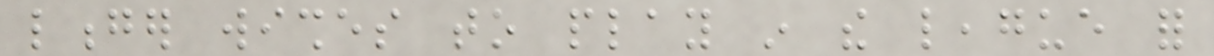longer wishes to play in the league for
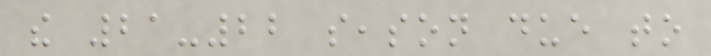the 21-22 season due to
